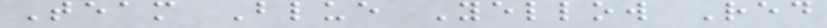Team Blue Yellow Red
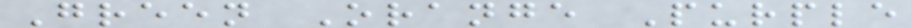Green Orange Purple
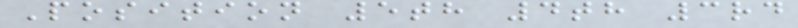Position 5th 4th 3rd
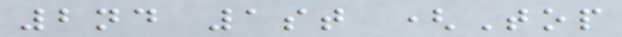2nd 1st (Top
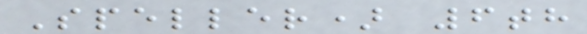Speller) 6th
